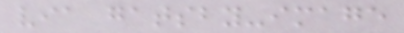via gatsby-image
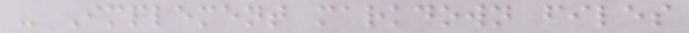- Implement markdown files
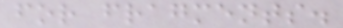for fragments.
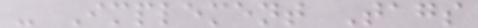- Implement Tags
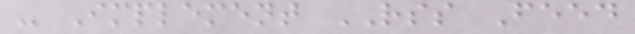- Implement RSS Feed
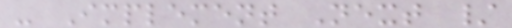- Implement Next /
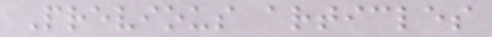Previous articles
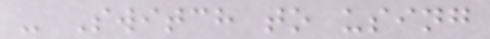- Switch to using
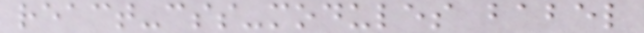react-css-modules babel
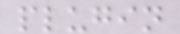plugin
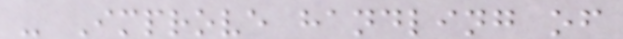- Improve handling of
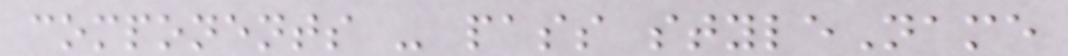components - pass styleName
